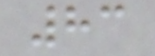83
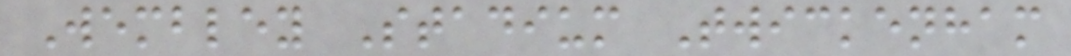Wembley Stadium Twickenham
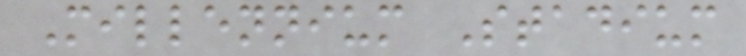Millennium Stadium
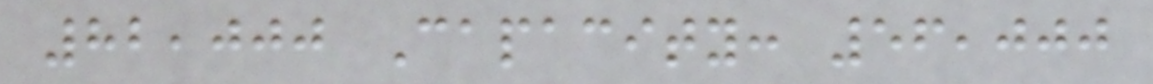82,000 Capacity: 56,000
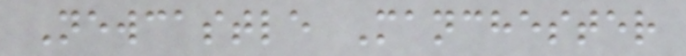Newcastle Manchester
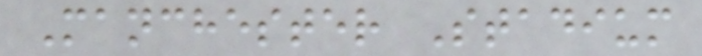Manchester Stadium
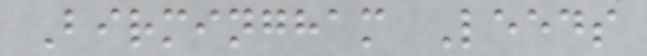Birmingham Leeds
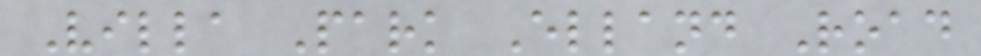Villa Park Elland Road
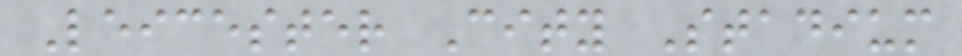Leicester City Stadium
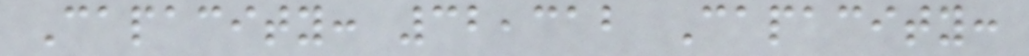Capacity: 32,312 Capacity:
